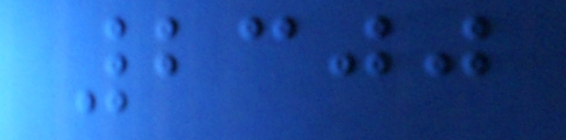2300
